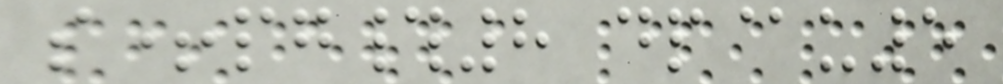s+pg#8 dp@u5
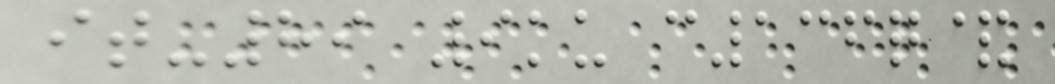it-89 9ku c136q&
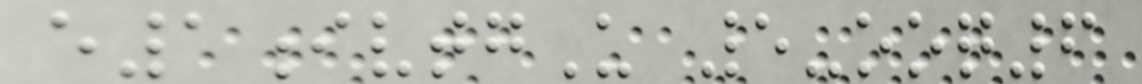e1ivtgU 5-ooq6
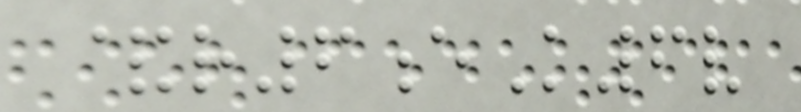&r6eK6v
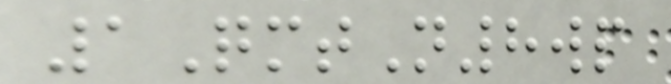1QmtN8wp
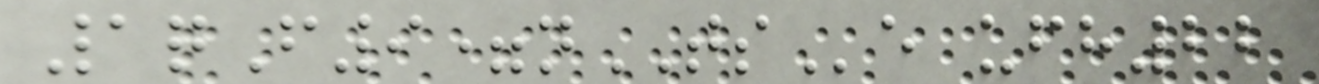1qF9=nTSe ufh22
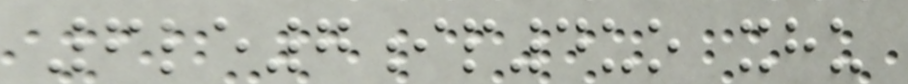6le7ip4uo xhu
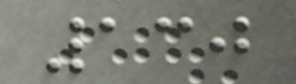130
